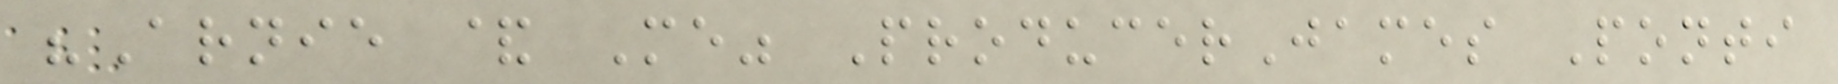"Arnie & Me" ProducerJames Ponti
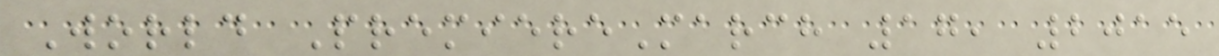World PremiereMarch 17, 2015
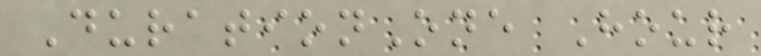DurationOne Hour
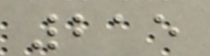215
